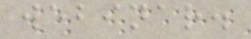webinar.
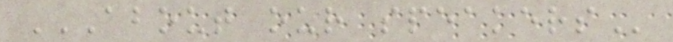ABOUT OUR SPEAKERS
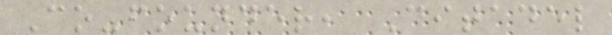Co-founder, Citadel
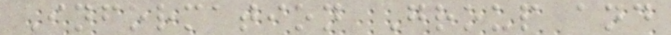Information Group and
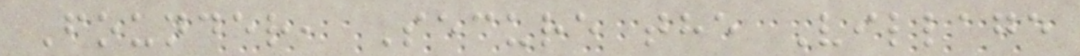Founder, Secure the Village
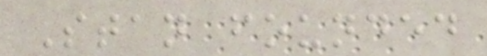Stan founded
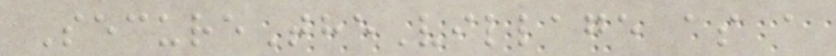SecureTheVillage as a
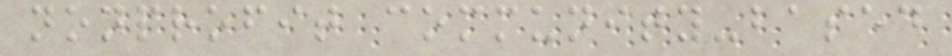nonprofit community-based
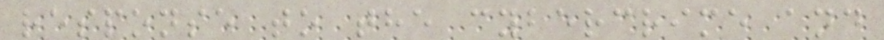response to the cybercrime and
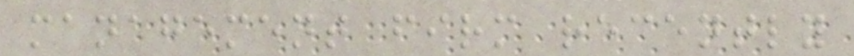management firm recently
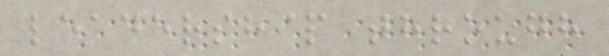leadership through
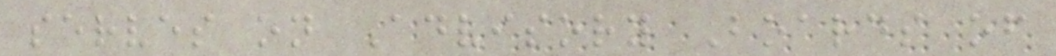serves on Advisory Boards of
